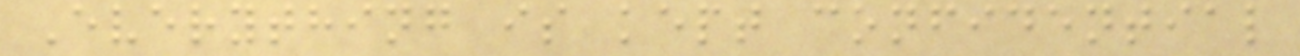Everything is kept confidential
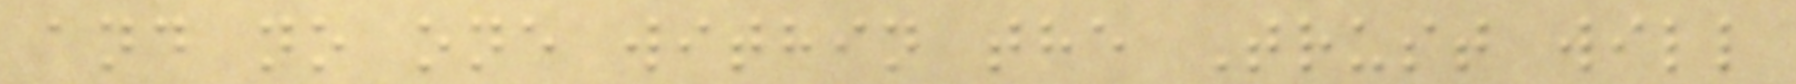and no one within the Trust will
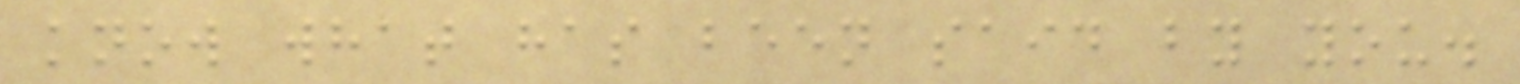know what has been said by you.
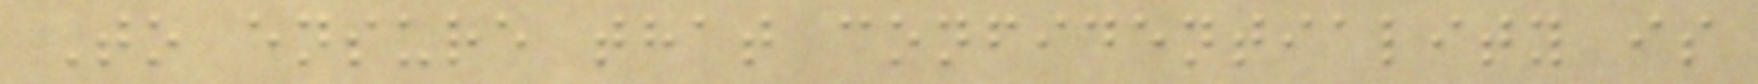To ensure that confidentiality is
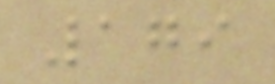179
